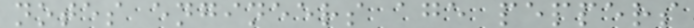notes engineers age peppers
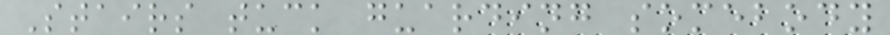Stairs tuck guarding somebody
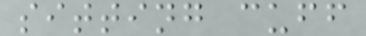sitting cuff
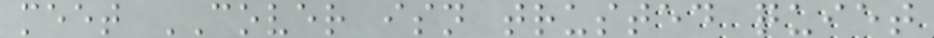meet COVER isn trusted quiet
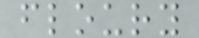floury
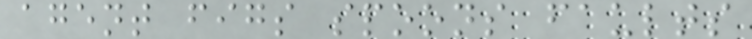agent figs spoons faults
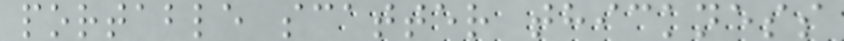portable scatter thickness
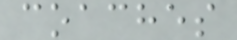coaches
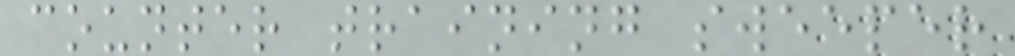counter training sweeper
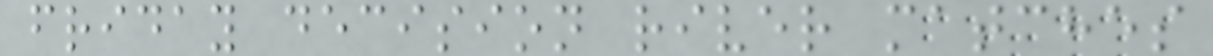friday decision river matches
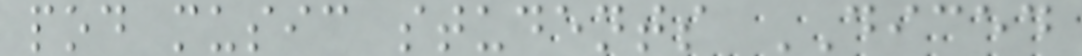pod music students DICED
